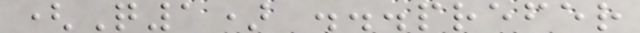(Q1) ...prefer
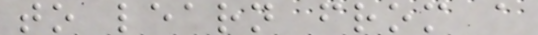to learn from a
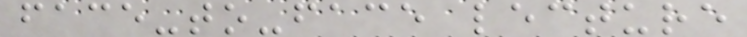face-to-face lecture
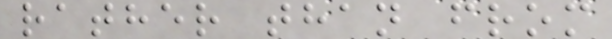rather than from
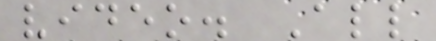video. All
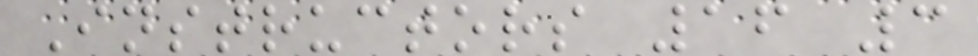Instructors 16 3
